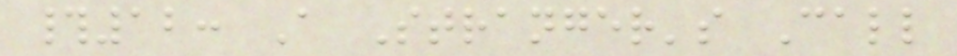#12: A Stranger's Call
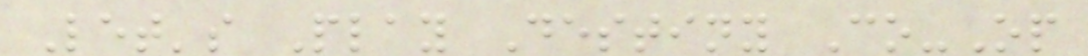Let's Play Destiny Co-Op
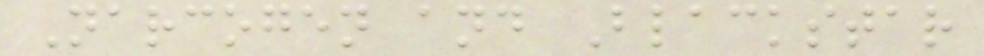Narcogen and Blackstar
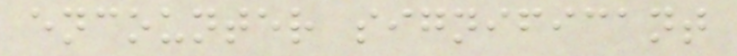encounter significant
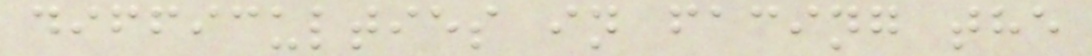difficulties in facing the
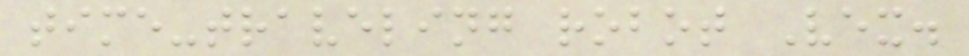time-traveling robot Vex.
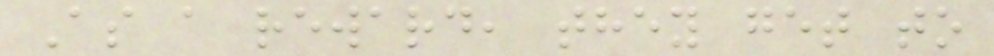As a reward, they get to
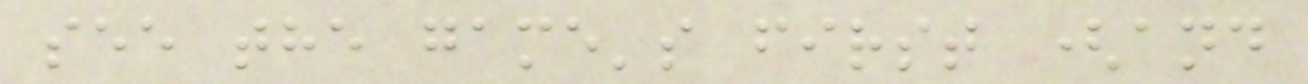see the game's first (and
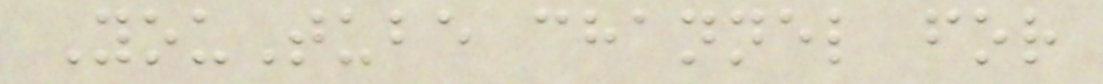YouTube channel for
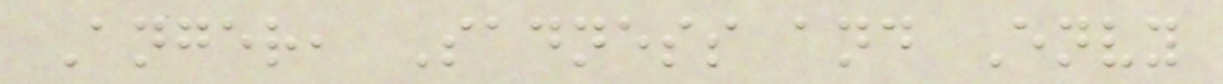Anger, Sadness and Envy
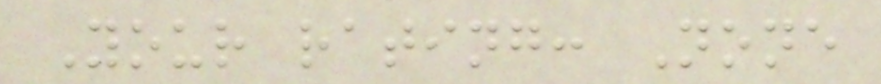Your rating: None
